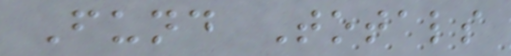Fund Totals
